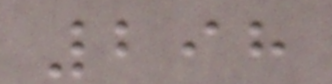298
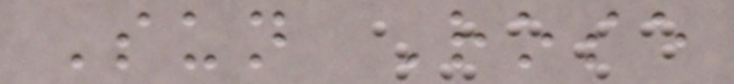Sun Rose
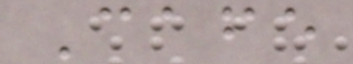Cafe
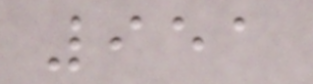951
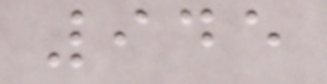945
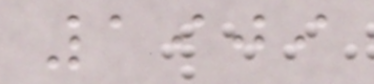1909
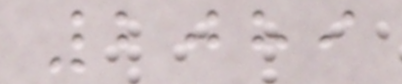2089
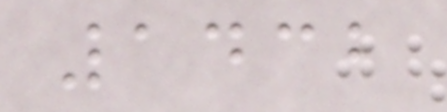1432
